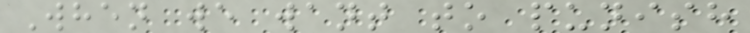When we want to punish
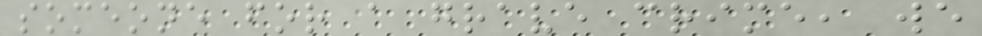someone for a grave crime, we
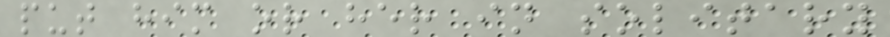put him or her in solitary
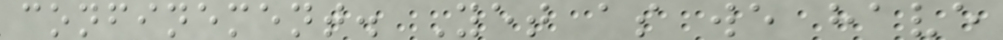confinement. Yet as we have
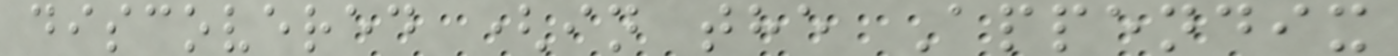discovered (in the Appendix
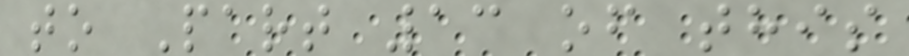to Part 13 of this
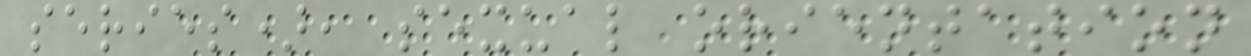series), sexual orientation
